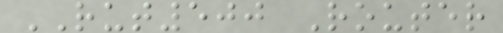RUT500 Router
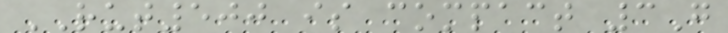RUT500 is compact 3G
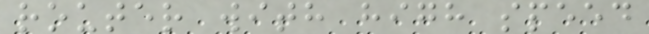router with high speed
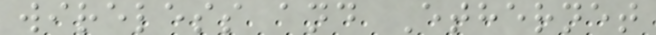wireless and Ethernet
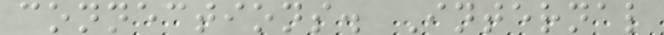connections. Internal
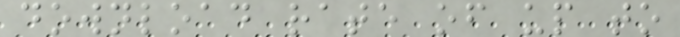download rate of up to
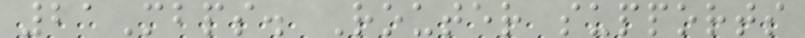21Mbps. Router supports
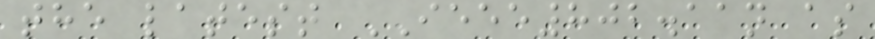the latest IEEE802.11n as
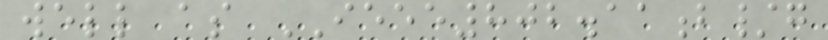well as IEEE802.11b/g
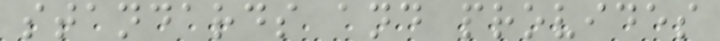standards and provides
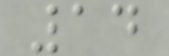14
